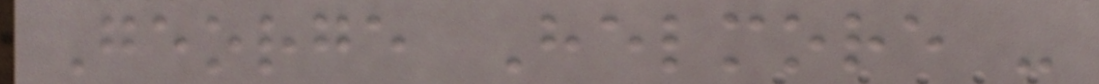George Helmore -
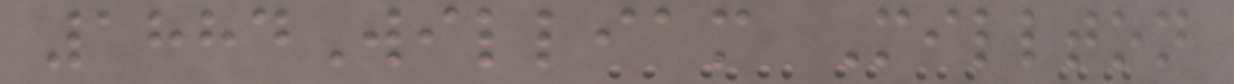1884William Millton
